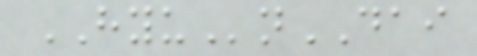HYUnDAI
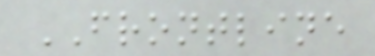FRONTLINE
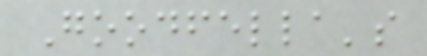Goodfella's
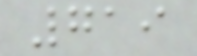719
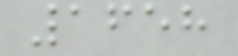1658
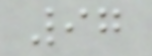97
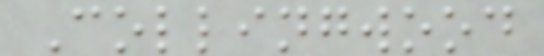Collingwood
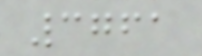3761
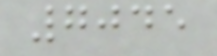7045
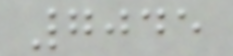7045
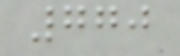770
